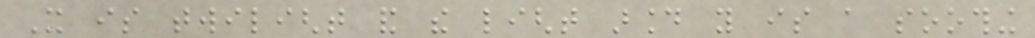It is twilight and the light around you is a soothing
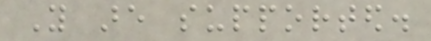You are supported.
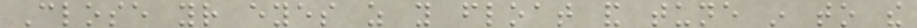Close your eyes as you float and tune in to the
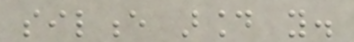silence around you.
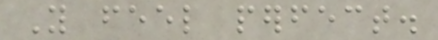You feel perfect.
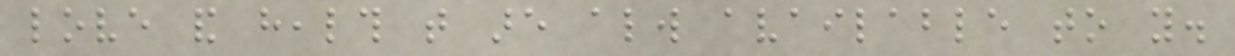love and health that are always available to you.
